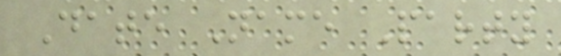Date Name Party
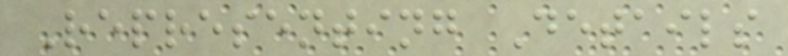Representing Details
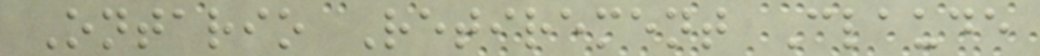Ontario Retirement Claude
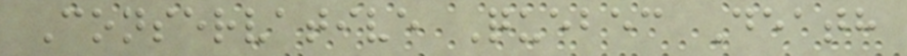Conservative Quebec Death
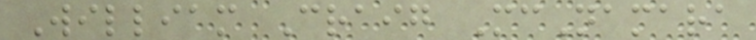William Craig McNamara
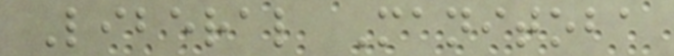Liberal Manitoba
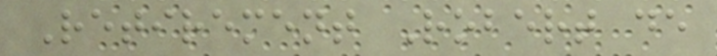Retirement Robert de
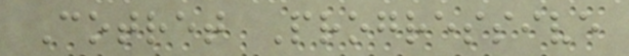Cotret Progressive
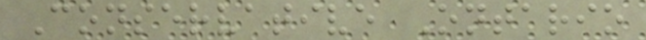Conservative Ontario
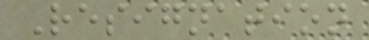Resignation
